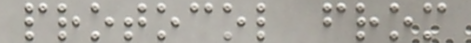protocol from
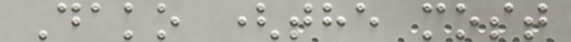Dako (the most
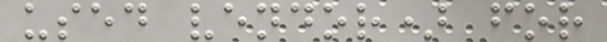used vendor) for
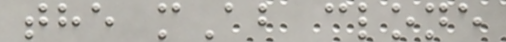the mAb clone
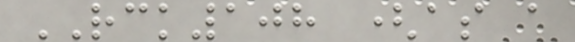RCK108 (as a
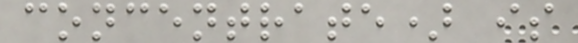concentrate) is
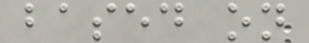based on
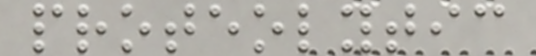proteolytic
